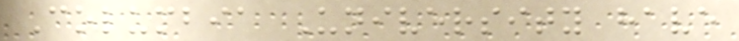Columbia University have
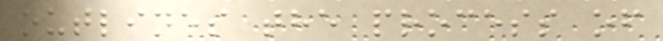outlines the process of
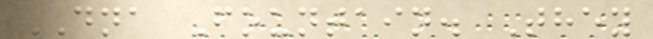DNA Fountain. They
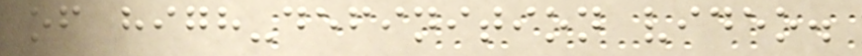of high-definition video.
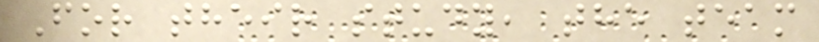For their study, the team
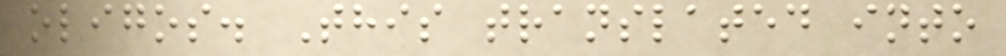oligos. This translated into
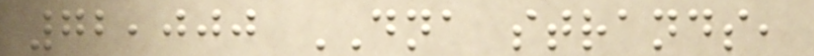72,000 DNA strands,
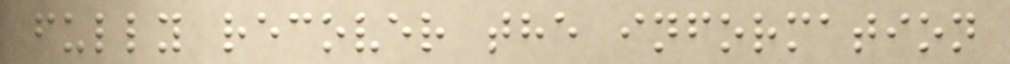fully recover the information
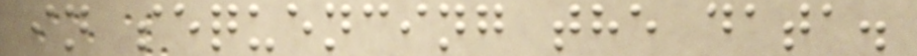in sequencing the data.
